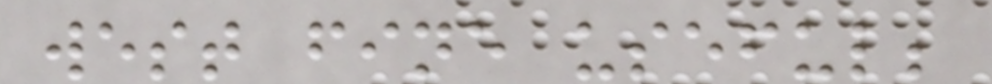west fine useful;
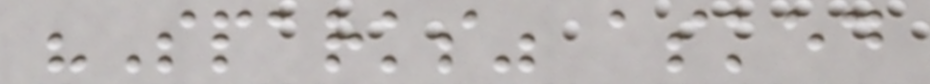"Sparks" asked
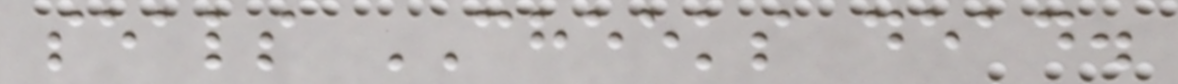seals CHEEKS dead.
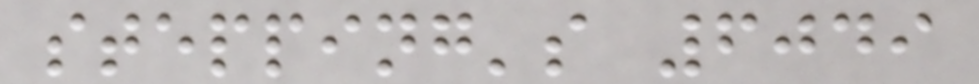stepping's 6049
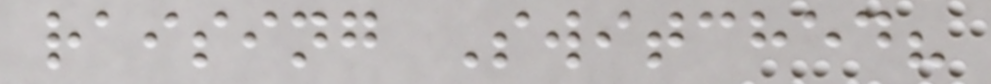raising Switched?
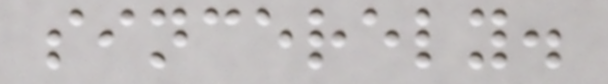sincerely.
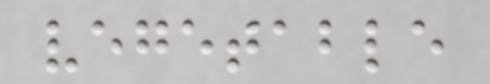vegetable
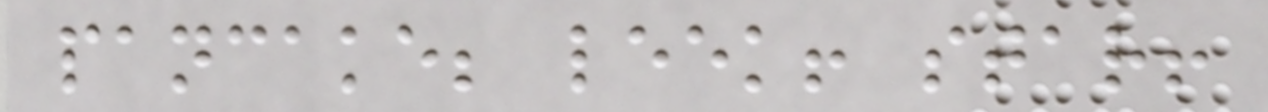pancake; leek! star!
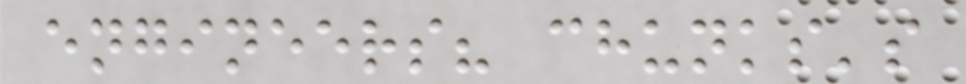engineers? chunks's
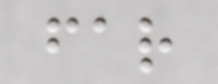far
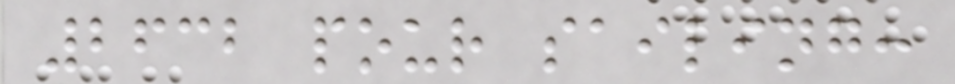2632 pour sailing:
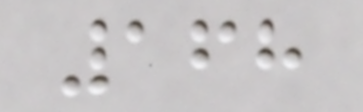168
